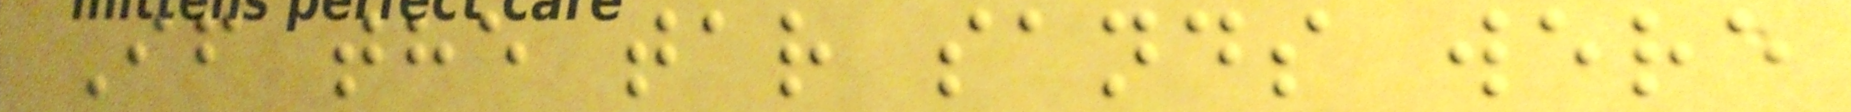If the tar sands were
